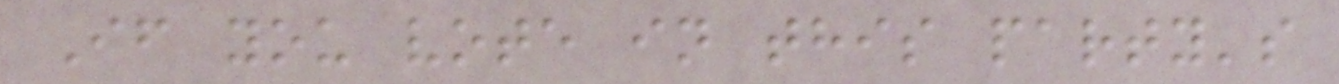If you vote in this party's
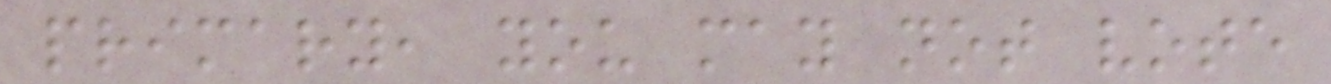primary, you may not vote
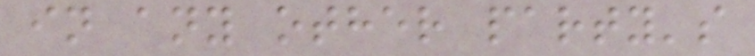in any other party's
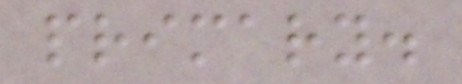primary.
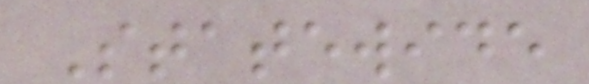Statewide
